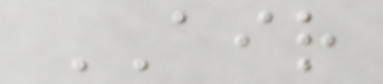AIR
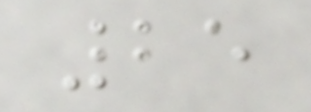25
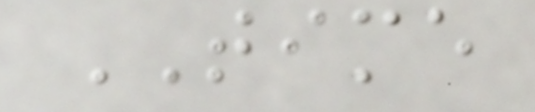TIME
